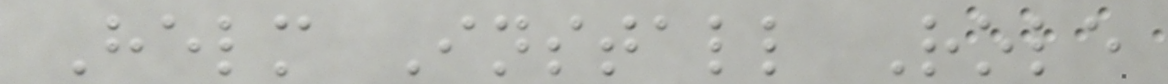Helm Install Role
